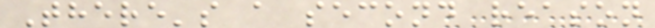There's a second reason
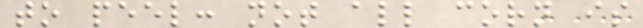to peel: not all corn is
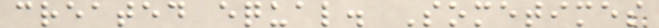created equal. Sometimes
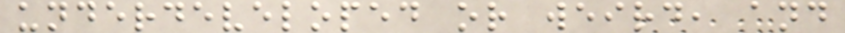underdeveloped or weird, and
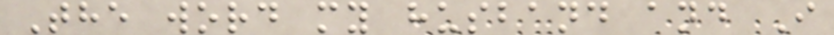The word my husband and I
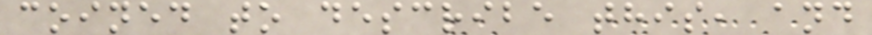coined to describe this, and
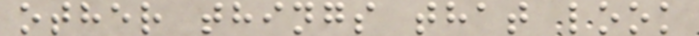other things that look
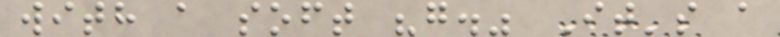with a soft "g." It's a
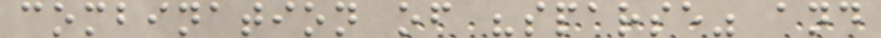combination of "sparse" and
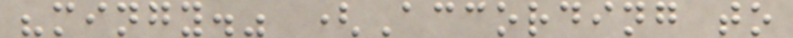"mingy." (According to
